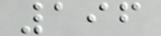196
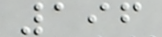196
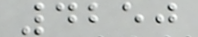4250
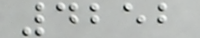4252
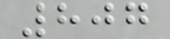807
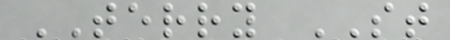TERRY ST
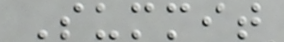Summit
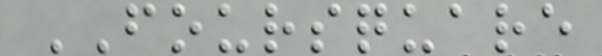FOURSQUARE
